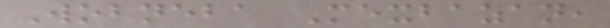Wobneba Mexbazan,
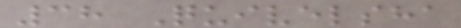38 Quivelsha
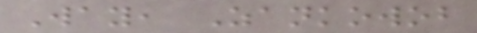Way, Zankowob
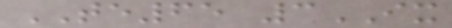TE65 3IX
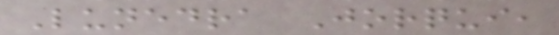Lunedra Jorqui,
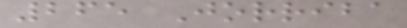265 Jorriba
